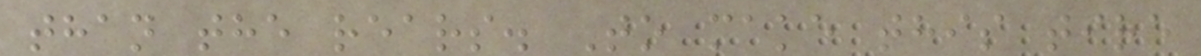than the rears. To make this tire
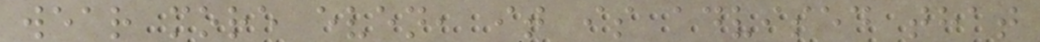wear more even, it is advised that
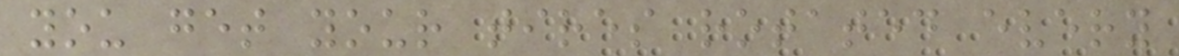you get your tires rotated every
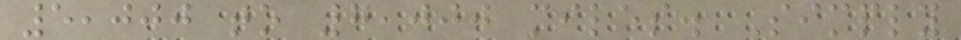5,000 to 7,000 miles. Simply
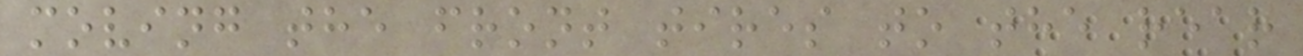moving the front tires to the rear
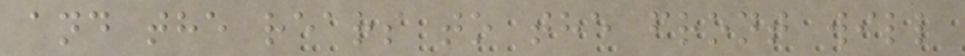and the rears to the front will
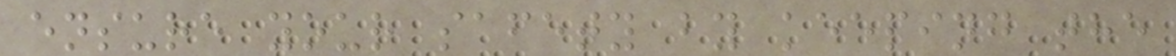ensure your safety by keeping the
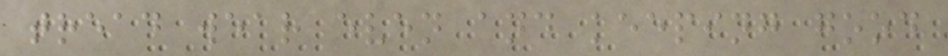tread wear even and keeping good
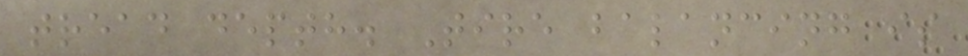tread depth. Tire balancing is
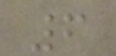6
